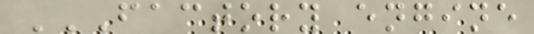FACTORY ENGINE
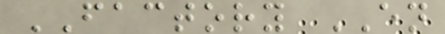FACTORY EN
